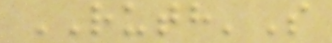RUTH'S
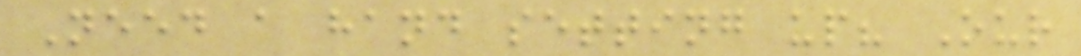Need a hand setting up? Our
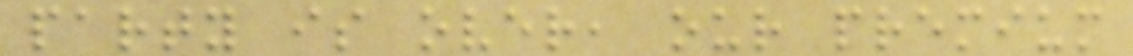party is over, our premium
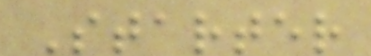Starter
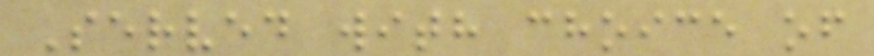Served with choice of
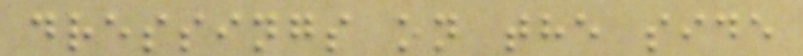dressings on the side
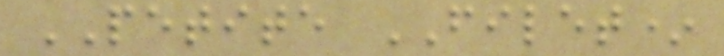PETITE FILET*
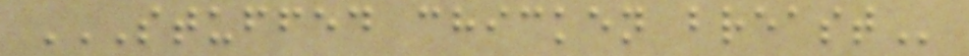STUFFED CHICKEN BREAST
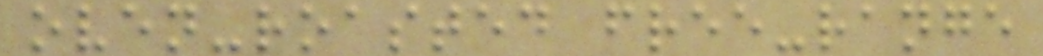oven-roasted free-range
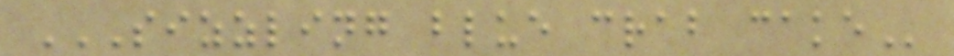SIZZLING BLUE CRAB CAKE
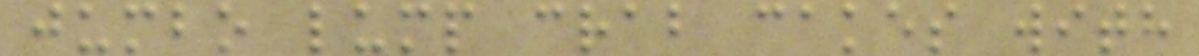jumbo lump crab cakes with
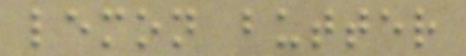lemon butter
